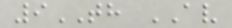9TH AV
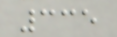335
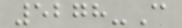5278-C
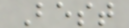Best
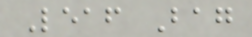Leaf Bag
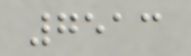7513
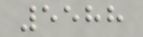5588
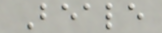Beale
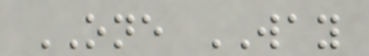ONE WAY
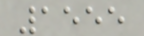1555
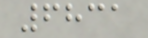6831
